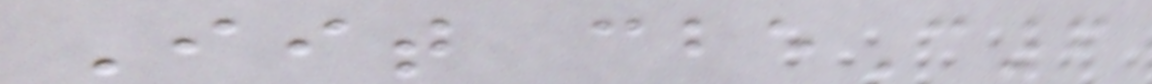Iit cbeC6
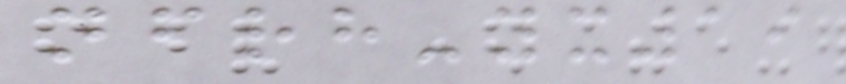nfrh-yx19
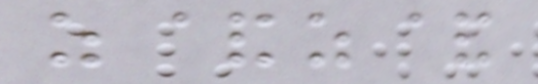z&z&
